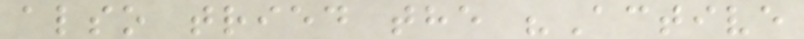also tried the "Active
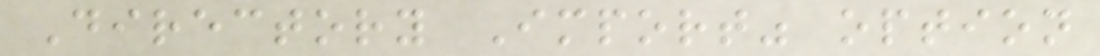Directory Import" option
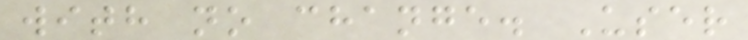with no change. User
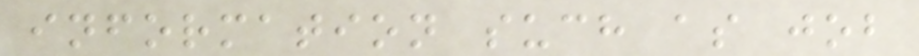information such as job
